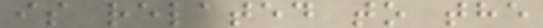is related to the
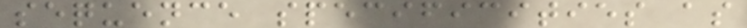sequence specificities as
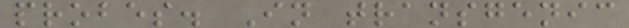probes. In transgenic
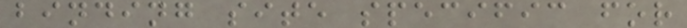binding site specific for
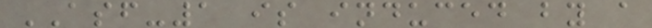ASF-1 is induced by a
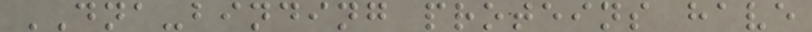DNA-binding proteins have
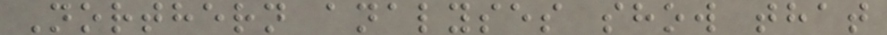Northern analyses show that
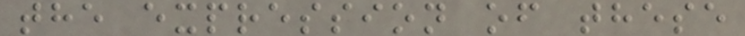the expression of these
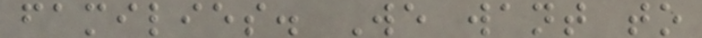families. We want to
